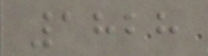1828
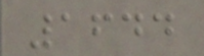1644
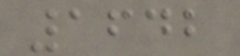1642
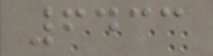6433
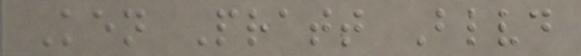Ken Pratt Blvd
